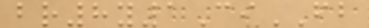br8y1CiFB
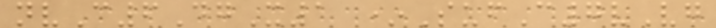nvC6DgX1 *SufC7vVg
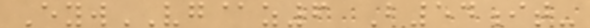EywVG@z6 B54it-
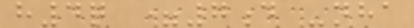h4q =7d -nha
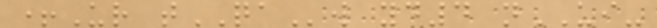+Ur tQAw yd4 nUI-
